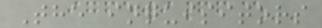The inquisitors
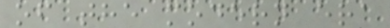of the modern era
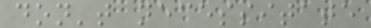don't necessitate
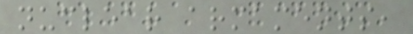nuclear armaments,
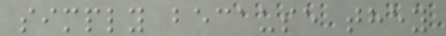simply because they
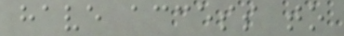have access to
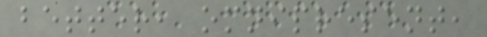better, omnipresent,
